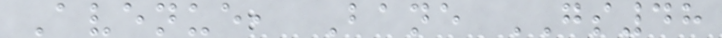Avenue, Bane GS48
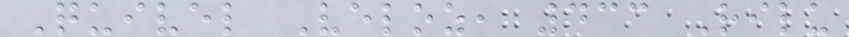Quivel Veloz, 433 Rilu
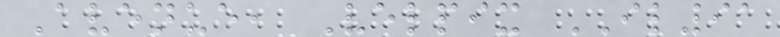Avenue, Velpix IL91
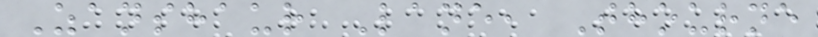Zanshaur Lane, Thourne
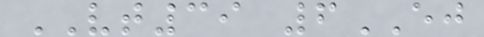VT39 6EJ
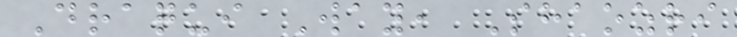Draqui Way, Shaozri
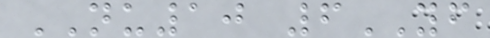NU10 6YF
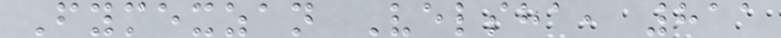Fymexzan Velsha, 811
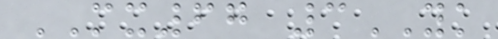MX67 3YK
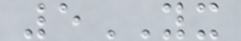5YX
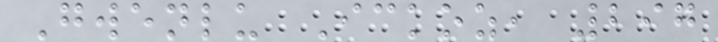Gwenlu Ickoz, 297
